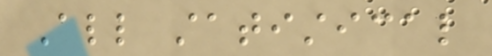All statistical
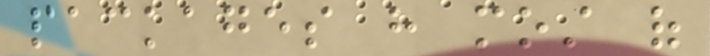packages have most of
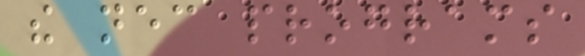the necessary programs
